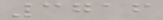3716
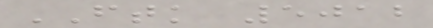FTK 5012
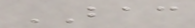BAC
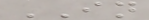IN
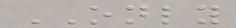ONLY
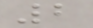2
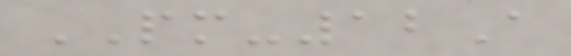PM-12A
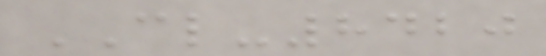CL-8420
